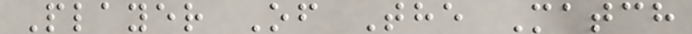Player Of The Match
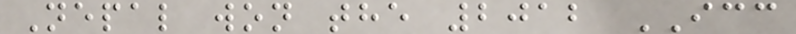Nepal won the 2012 ICC
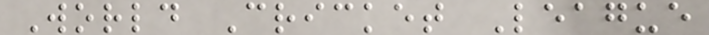World Cricket League
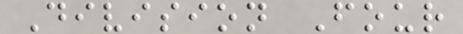Division Four
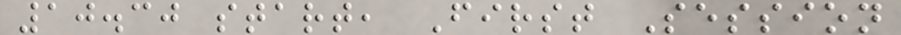10.30 start, First Session
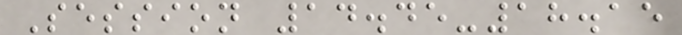Session 14.45-18.15
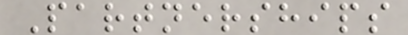Partnerships
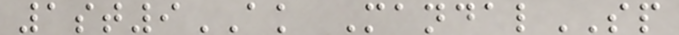1st9AK MandalSP
